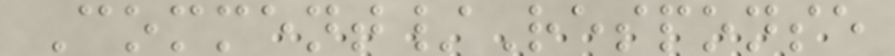Comment/Response
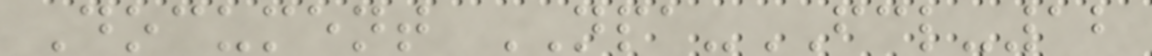Document NPA-FCL-12
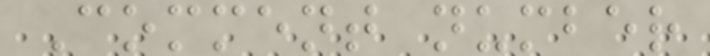Comment number
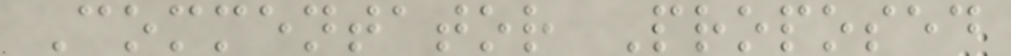Commentator Proposed
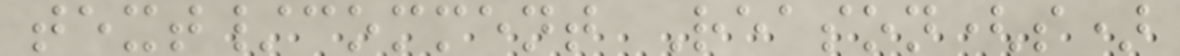text/comment Reason(s)
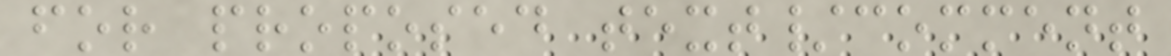for proposed text/comment
